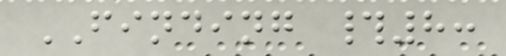FINDING #8:
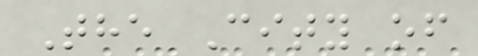The City of
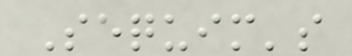Sequim's
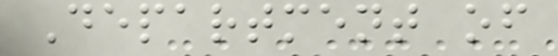Department of
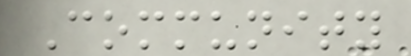Community
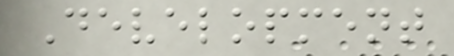Development
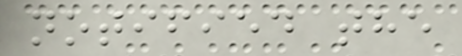notified the
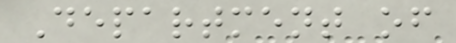Department of
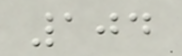104
